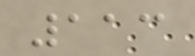113
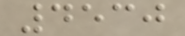4530
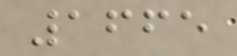1665
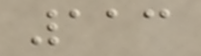113
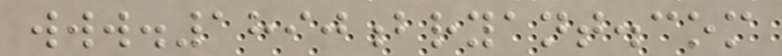www.1890bryant.com
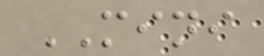MINI
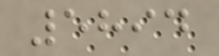5894
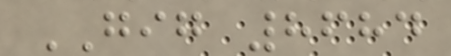GIG 8684
